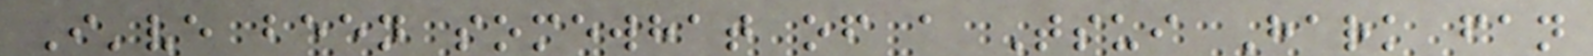I've been somewhat of a Tsui Hark fan
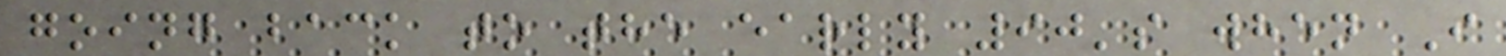going back to the early 90's when I
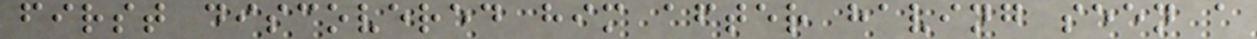first discovered him after having seen a
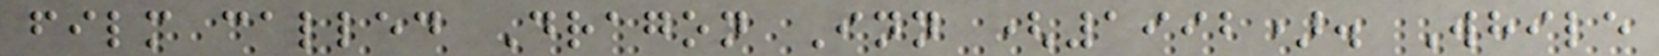film called Dragon Inn (1992). While
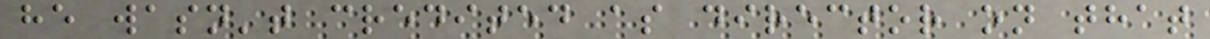he wasn't credited as director on that
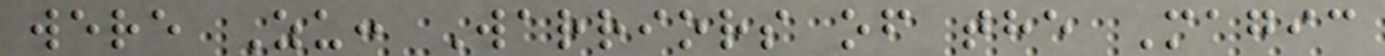were Zu: Warriors of the Magic
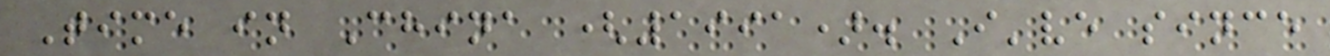Time in China (1991). I've since
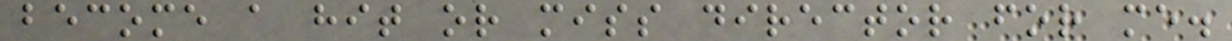become a hit or miss director for me.
